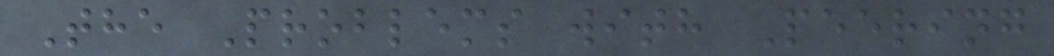The Problems with Peering
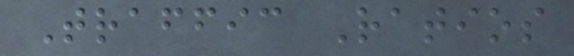Traffic Ratios
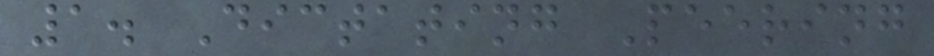1. Dictating Peering
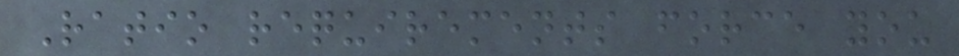Ratio requirements force you
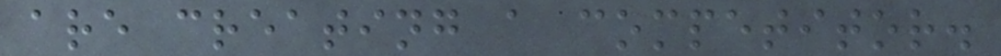are creating a competitor.
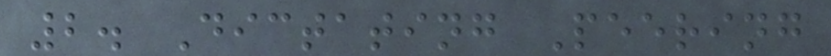2. Dictating Peering
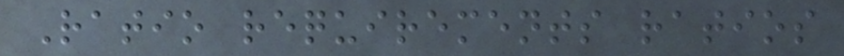Ratio requirements ratios
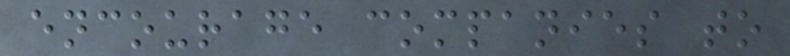encourage companies to
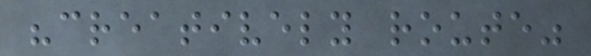"creatively route"
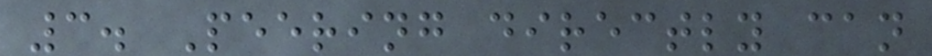3. Peering directly can
